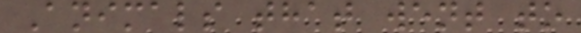Animals that went to
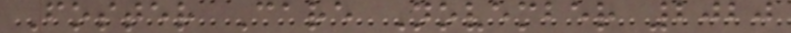Foster Care November 2020
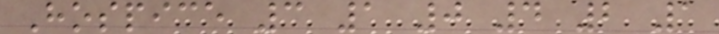Hospice 3 1 0 4 2 1
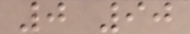0 90
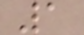1
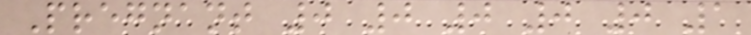Pregnant 0 0 0 0 0 1
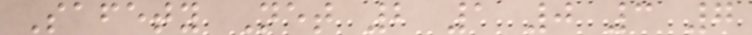Safety Net 2 1 0 3 7
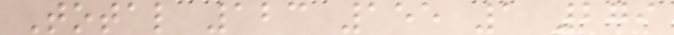Total 123 155 1 279
